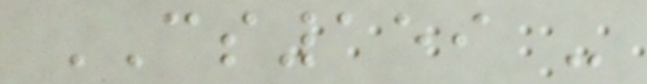CS159 -
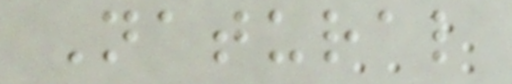Natural
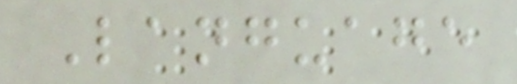Language
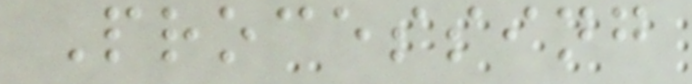Processing
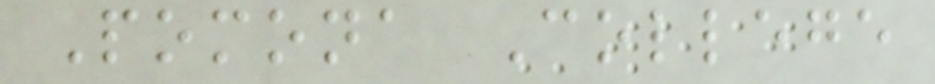Pomona College
